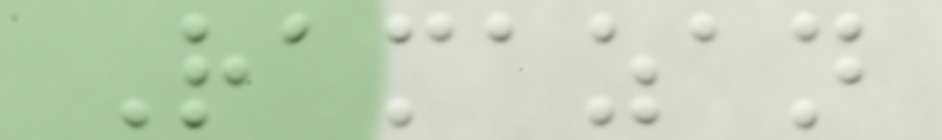Ramazan
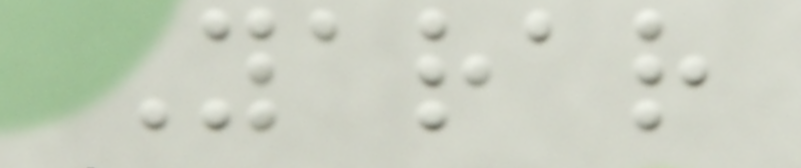Yarar
